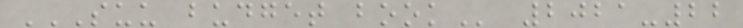SUU BUDGET BOOK 2021-22
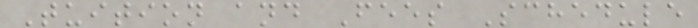Tuition and Fees Schedule
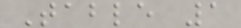Table 1
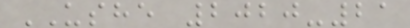USHE 2020-21
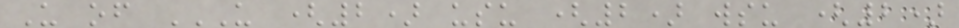U of U (2) USU (2) WSU (2)
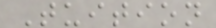Tuition
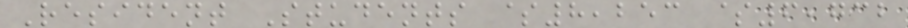Resident Students $8,253 $6,732
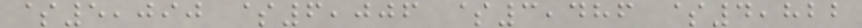$5,090 $6,006 $3,486 $4,822
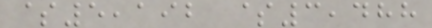$5,192 $3,488
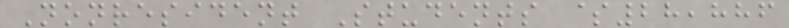Nonresident Students $28,886
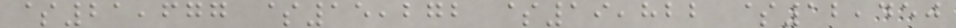$21,677 $15,272 $19,822 $12,450
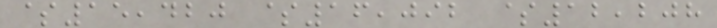$15,420 $16,092 $12,208
